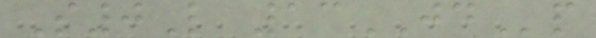S0L 13JDp
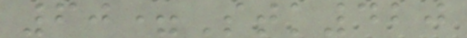60=Stk420
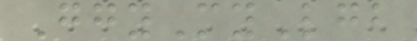GgyMyLgb
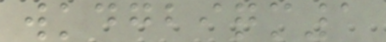wkdgbiqm1
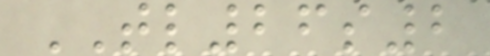TL26s2
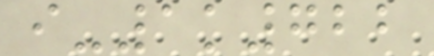i-1k722
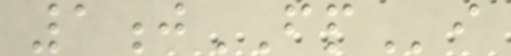1jFPi
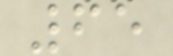65
